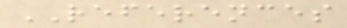REFERENCES
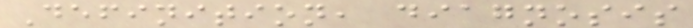Definition, diagnosis
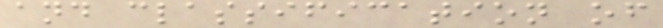and classification of
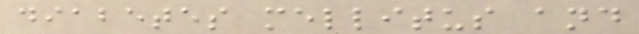diabetes mellitus and
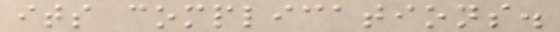its complications.
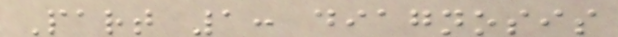Part 1: diagnosis
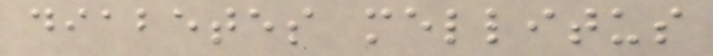diabetes mellitus
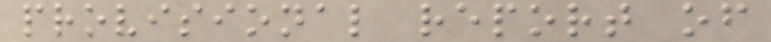provisional report of
